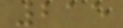215
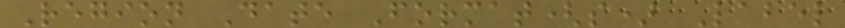Region Date Format(s) Label
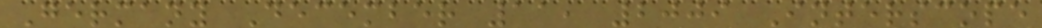Germany December 11, 2009 Interscope
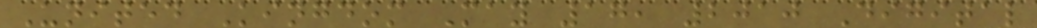United Kingdom May 17, 2010 Digital
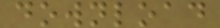download
